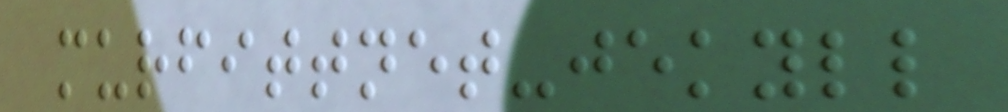murfittnet-jekyll
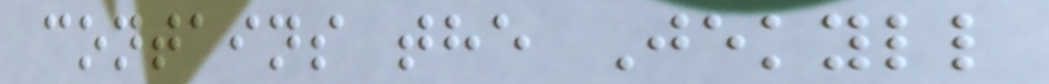contains the Jekyll
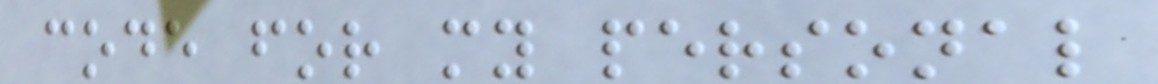code for my personal
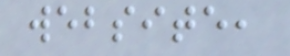website,
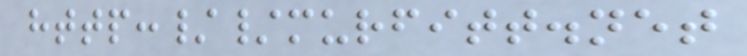http://murfitt.net
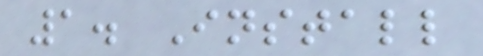1. Install
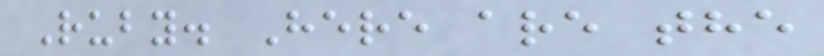Ruby. Here are the
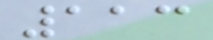113
